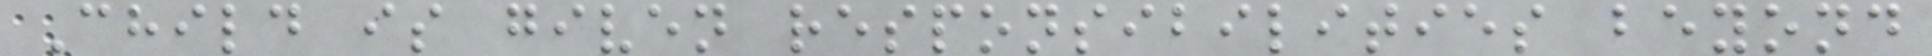Child is given responsibilities beyond
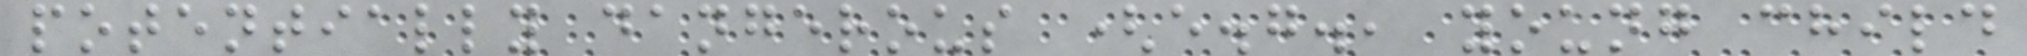potentially dangerous (e.g., young child
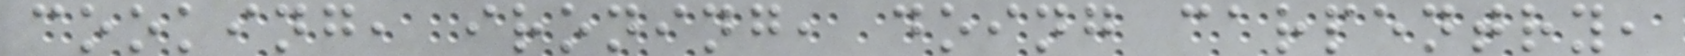cooking, ironing, doing carpentry,
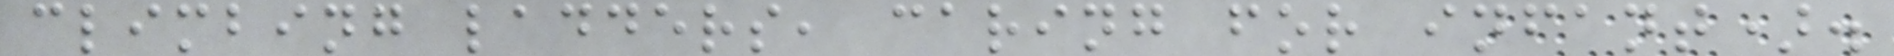climbing ladders, caring for infant).
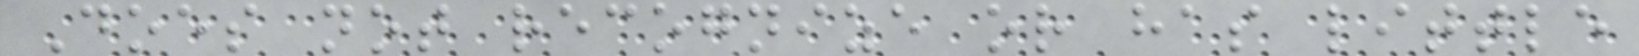Does not recognize or has little
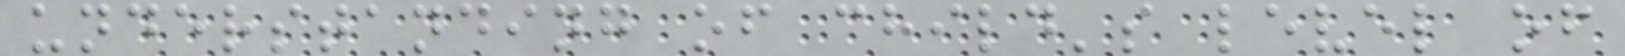understanding of child's level of
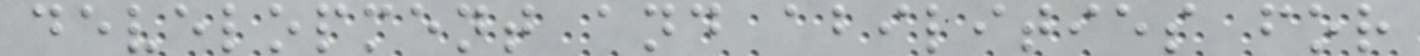development and abilities for
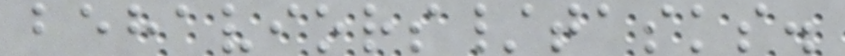behaviors/tasks.
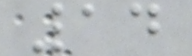14
